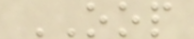OOP
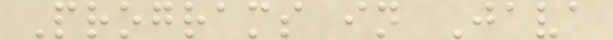Programs in Java
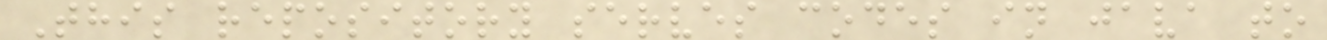This repository serves codes in java to
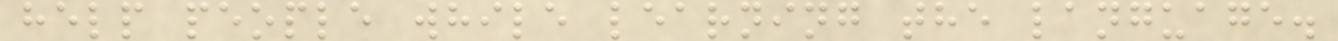help people while learning the language.
